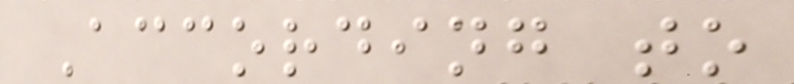According to
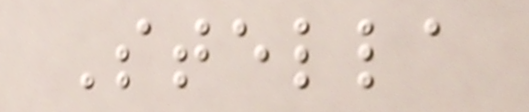Stella
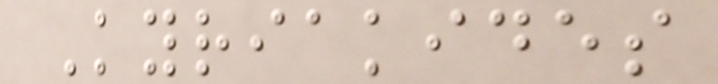Kyriakides
